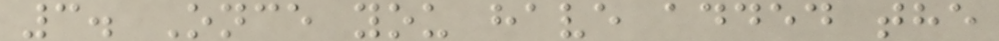3. Once you have added the
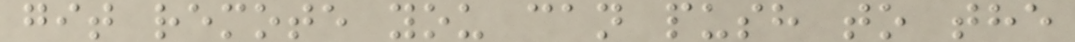git remote you can push to the
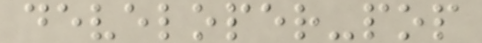developer-pop
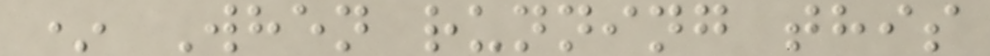* When running this
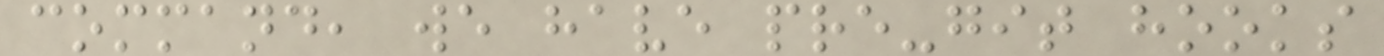command, we have pre-git hooks
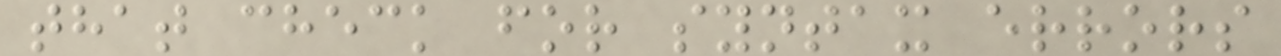that check for syntax errors
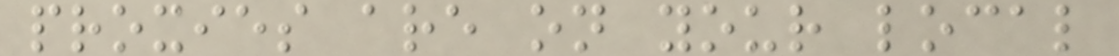proxies are on your local
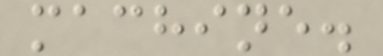machine.
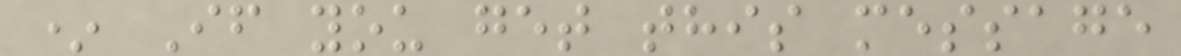* If you get this message
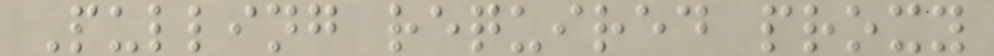Pulling required proxy
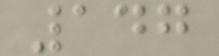147
